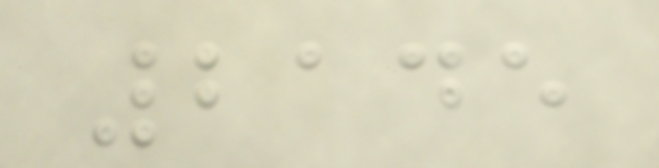2145
